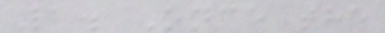1. Once the
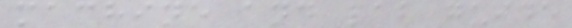machine and lab guide
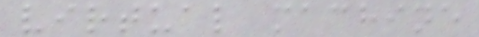virtual machine
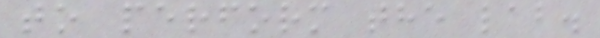to perform the lab.
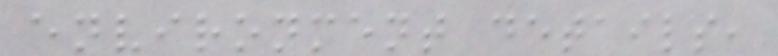environment details,
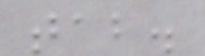tab.
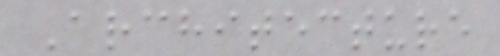Architecture
